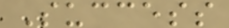Success
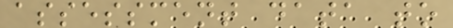assessment data to
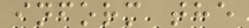inform the
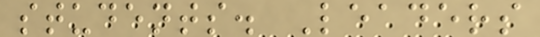students. Leaders
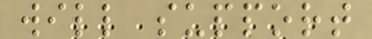will support
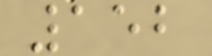152
